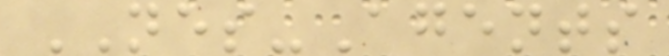NES-Agents
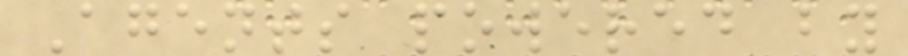Agents powered by
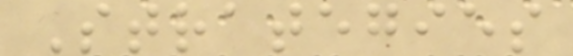Strategies
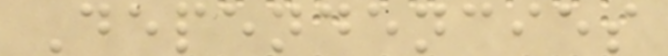Dependencies
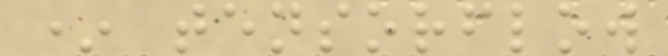* tensorflow
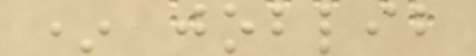* joblib
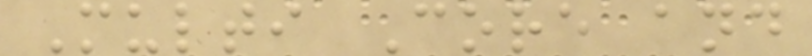Multi Core and
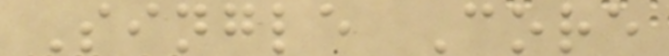Single Core
